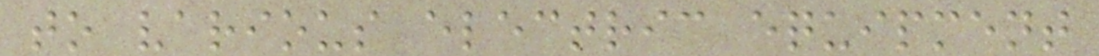to various electric equipment
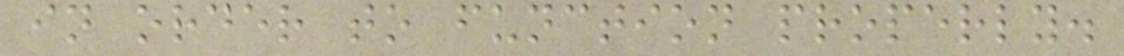in order to function properly.
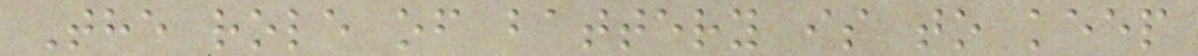The role of battery is to keep
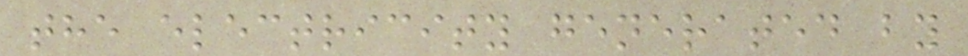the electricity generated by
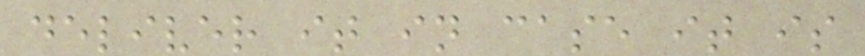deliver it in case it is
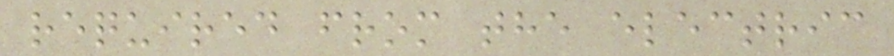required from the electric
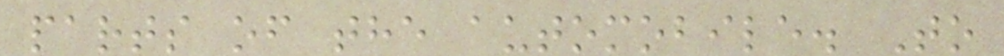parts of the automobile. To
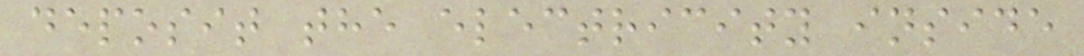deposit the electricity inside
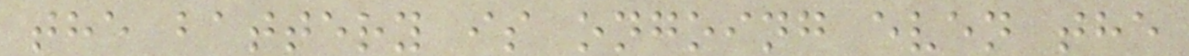the battery is ongoing even the
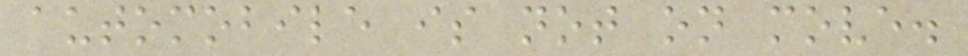automobile is not on move.
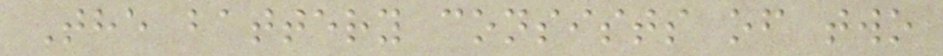The battery consists of two
